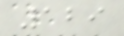129
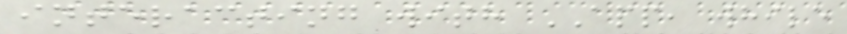interacting with APP, while
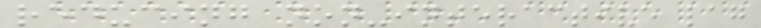reducing non-interactive lag
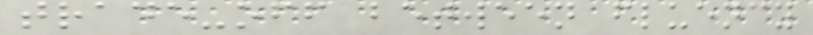trade-off between fluency
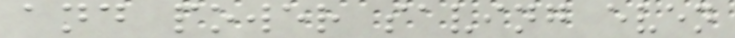and power saving even
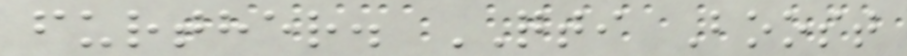further. QTI Boost
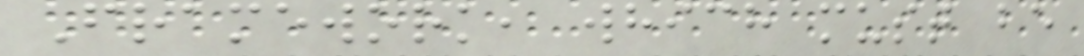Framework, which must be
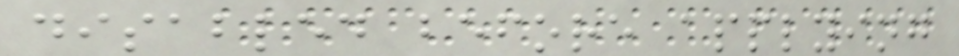disabled before applying
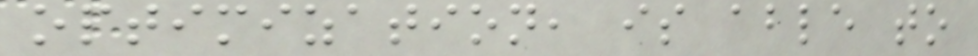optimization, is able to
